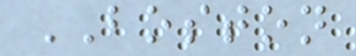BOSTON
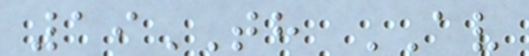19TH AV
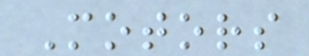Motors
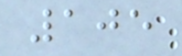105
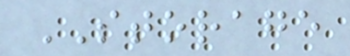STORAGE
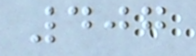407
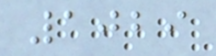1029
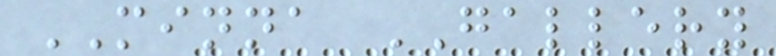MINNA GALLERY
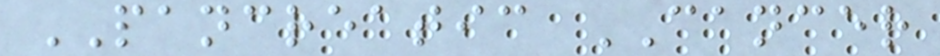PANCREATIC CANCER
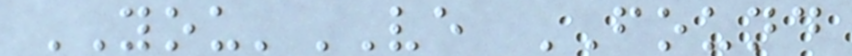YOU'VE FOUND
